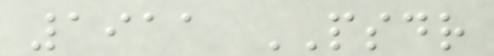1911 PSDR
